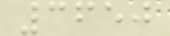3650
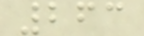263
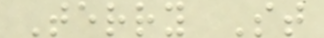Terry St
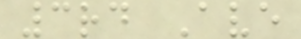3rd Ave
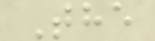The
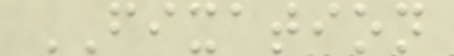FIXATION
